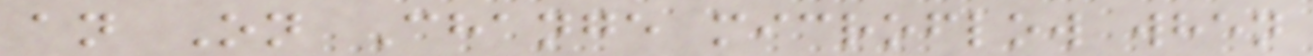an On Change microflow when
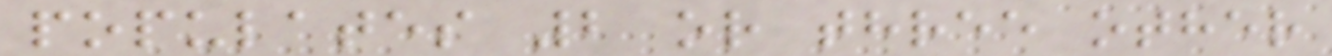populates 2 or three other
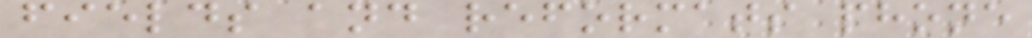fields and reformats phone
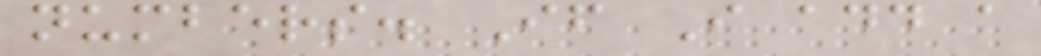numbers. If I add a
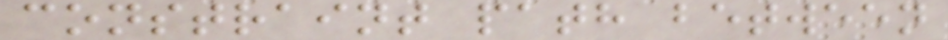constraint path between
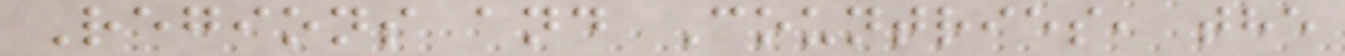Regions and Countries, the
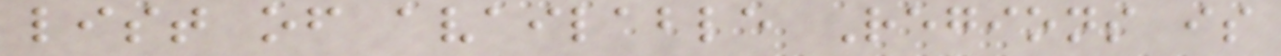list of available Regions is
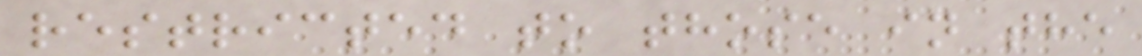restricted to those in the
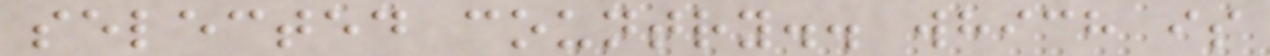selected country.. which is
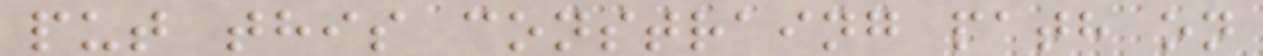put this constraing path on
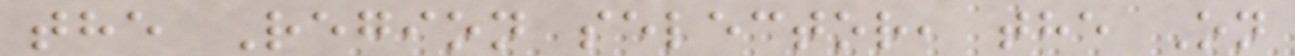the Region selector, the On
